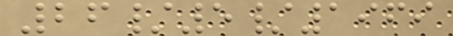26/5/1969
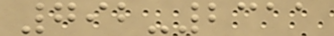792-2311
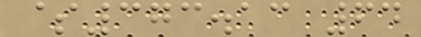$373.13 64
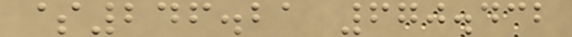$246.21 670.432
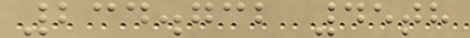234.732 45th
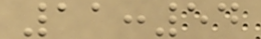11:54
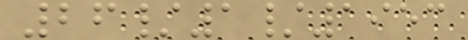26/1/1953
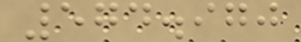574.970
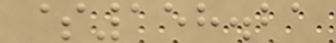$158.21
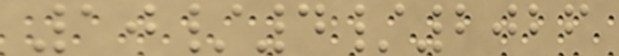10/4/2026
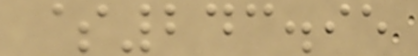$243.95
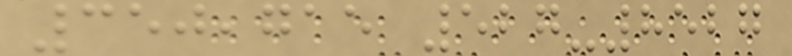350,715 527-8527
